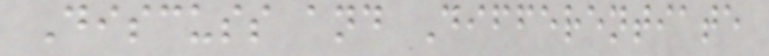Discuss and Differentiate
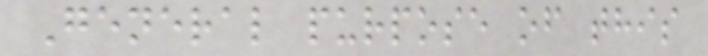General purpose of this
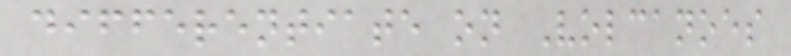differentiate on Volcanoes
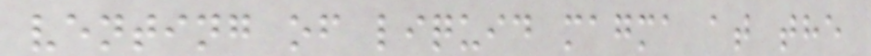venting of liquid magma at the
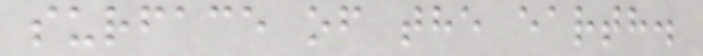surface of the earth.
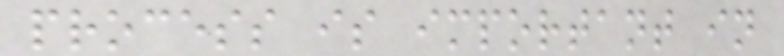process is important in
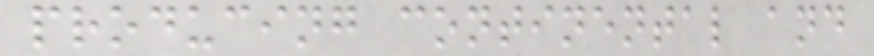producing continental and
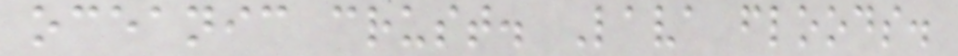oceanic crust. Lava floods.
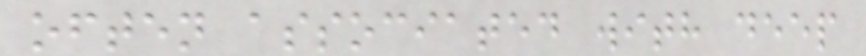often associated with deep
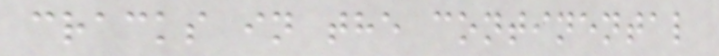cracks in the continental
